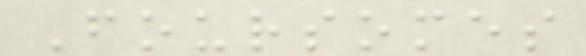Foursomes
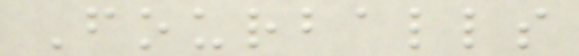Fourballs
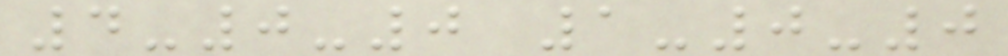4-0-0 1-0-0
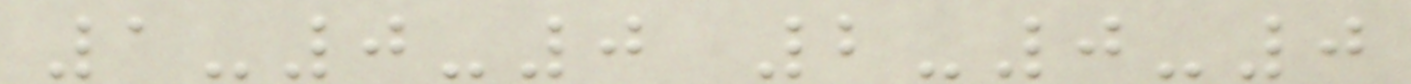1-0-0 2-0-0
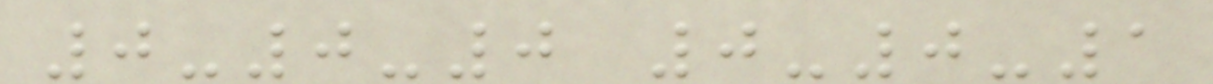0-0-0 0-0-1
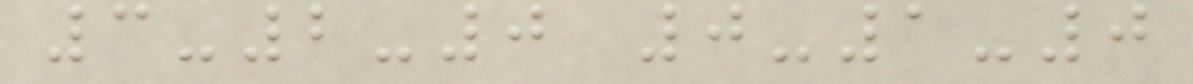3-2-0 0-1-0
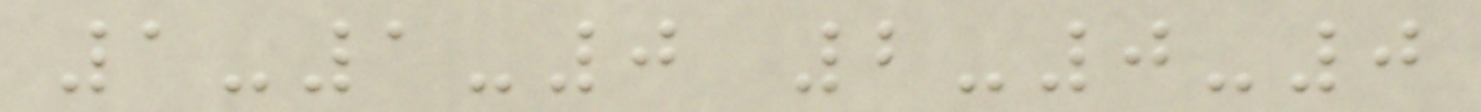1-1-0 2-0-0
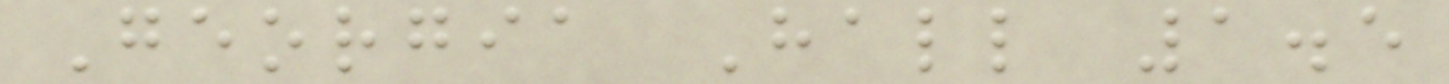Georgia Hall 1.5
